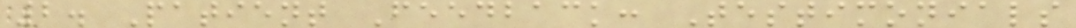2. Patient Feedback: Testimonials
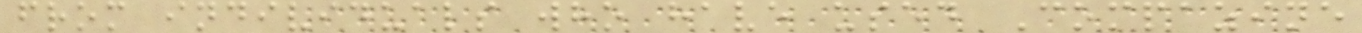from individuals who have used Compazine
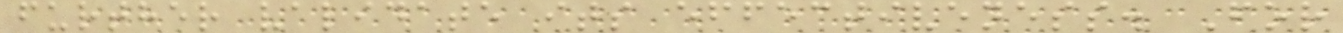further validate its effectiveness. For
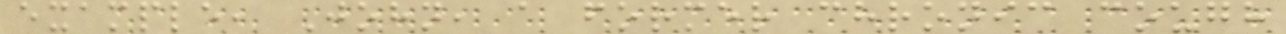example, John, a former chronic cough
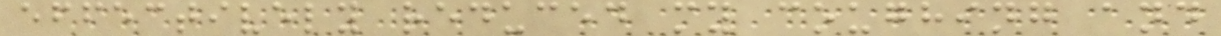effectively reduced my coughing and
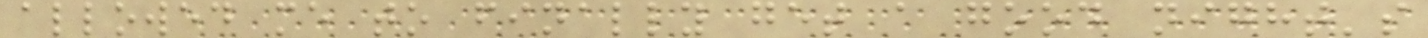allowed me to finally get a good night's
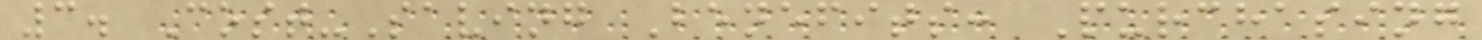3. Cost-Saving Benefits: Purchasing
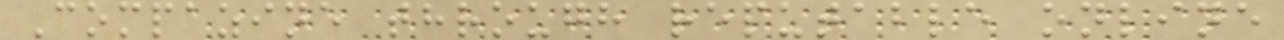Compazine through reputable online
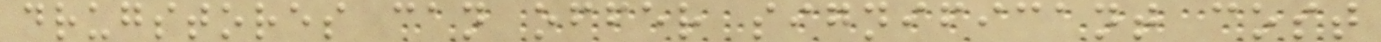drugstores can offer significant cost
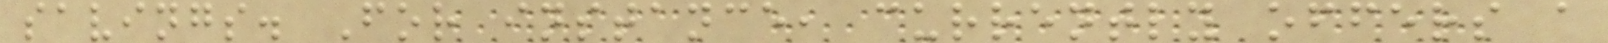savings. For instance, currently offers a
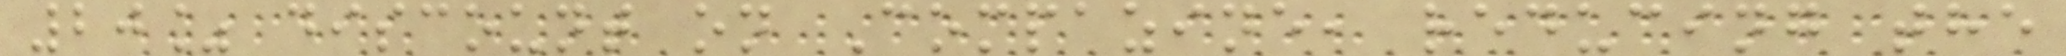20% discount on Compazine, reducing the
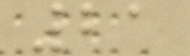21
